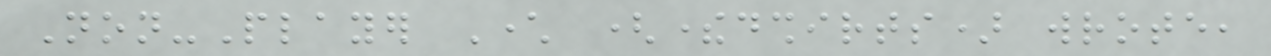Non-Player Character (theredshirts) wrote,
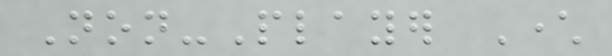Non-Player Character
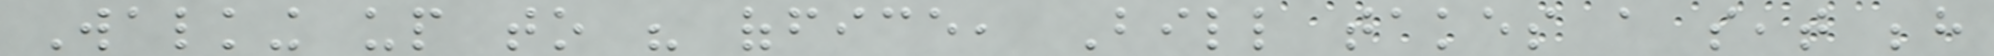Walking up to his office, Bill takes a seat behind
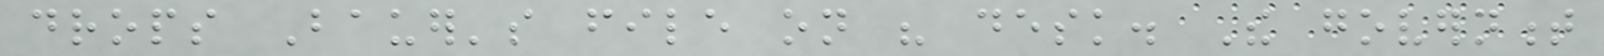drops Bauer's file on his desk. The government
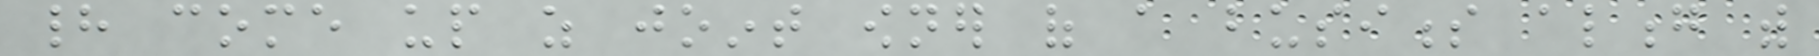had come up as joint owner of a business along with
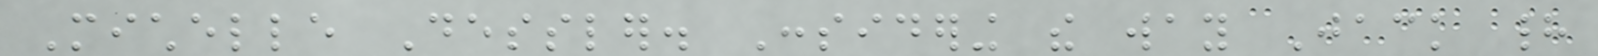Michelle Dessler. Considering the way Jack had
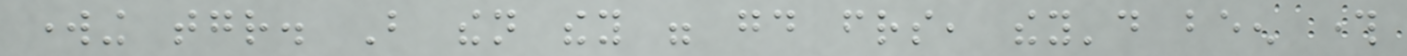working together. But then they were good friends, they'd been through
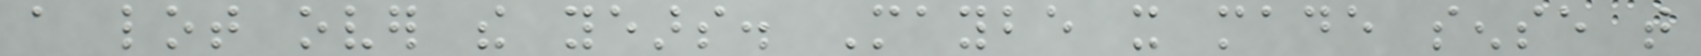a lot over the years. Maybe it made sense that
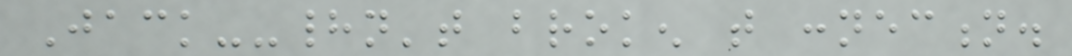Jack--hadn't broken that connection.
